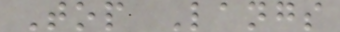Top Langs
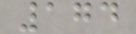174
